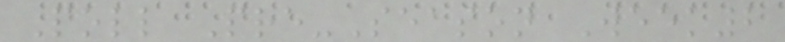Poll Pre-Season Week2
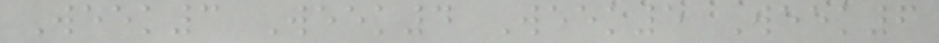Week3 Week4 Week5 Week6
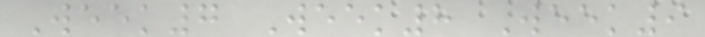Week7 Week8 Week9
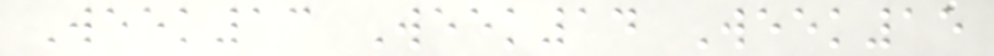Week13 Week14 Week15
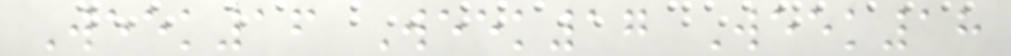Week16 Week17 Week18
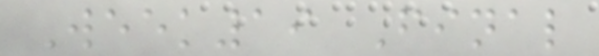Week19 Final
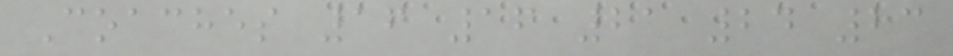Coaches 16 16 21 24 23
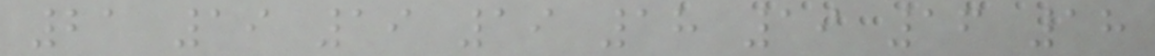21 19 19 19 18 19 16 18
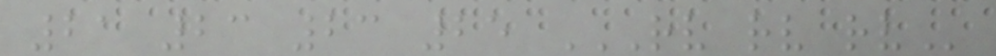21 23 23 25 RV RV RV
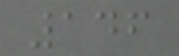146
